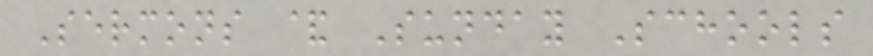Sermons & Sunday Schools
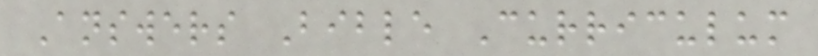Answers Bible Curriculum
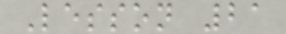Lesson 21
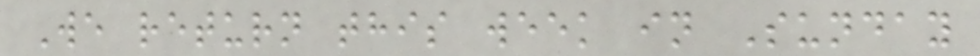We return this week in Sunday
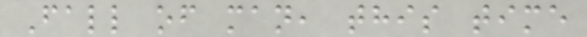Fall of man, this time
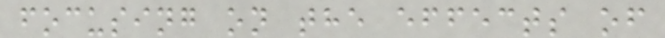focusing on the effects of
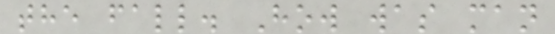the fall. How was man
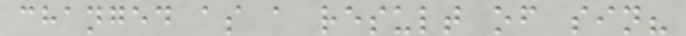changed as a result of sin?
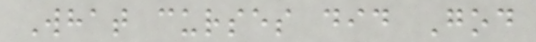What curses did God
